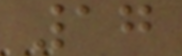17
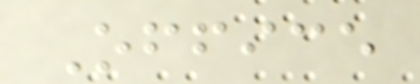Office
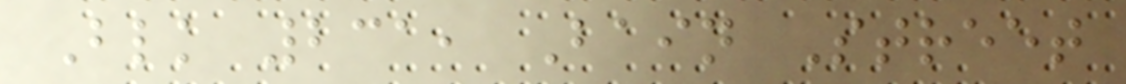Blk 231, Bain Street
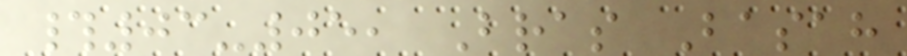#03-05, Bras Basah
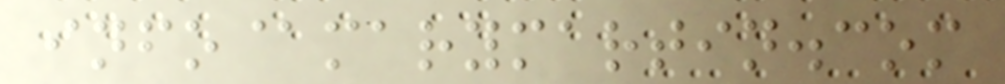info@marymartin.com
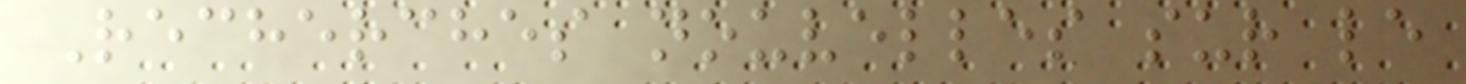Recherches nouvelles sur le
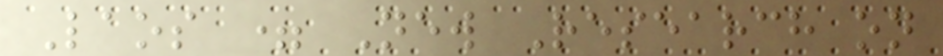Laos = New Research on
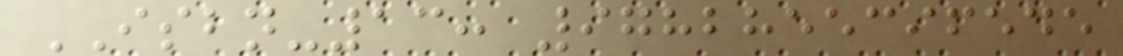ISBN-13: 9782855396545
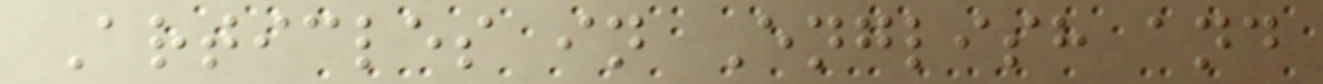Articles in English and
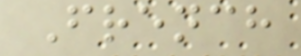French
